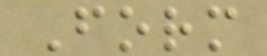Form
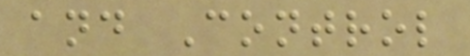and Control
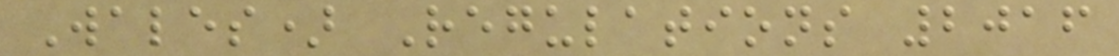Wales) Regulations 2016
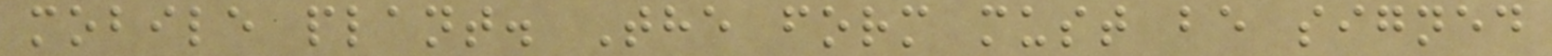mobile plant. The form must be signed
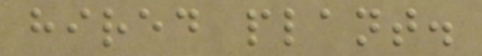hired plant.
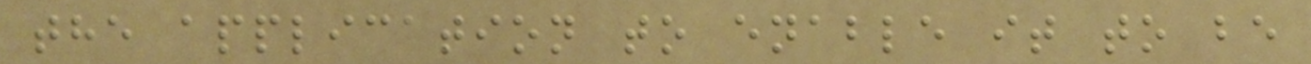the application to enable it to be
